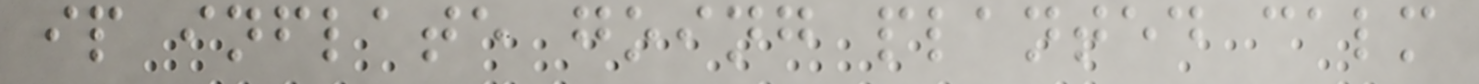ip inflate going planted calm
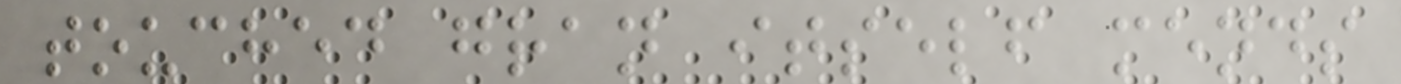touched gran itself mends
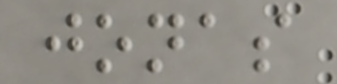jonas
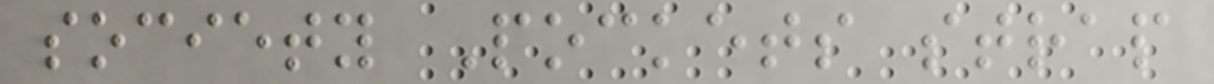society Pockets strap
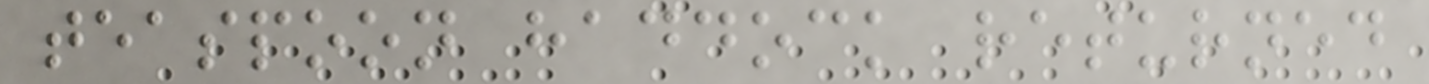teaspoon haddock returned
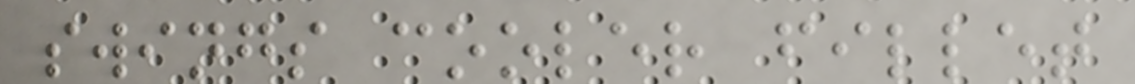swings cooler fillet
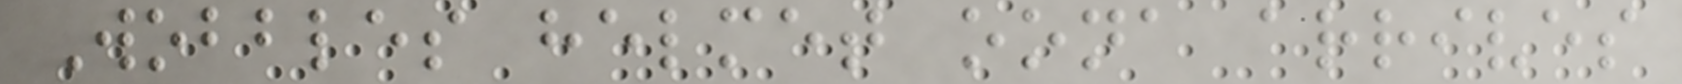Wobbles helmet oona arrives
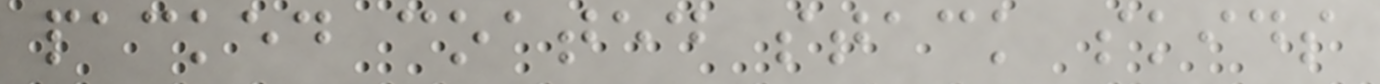packed coated stack skids
